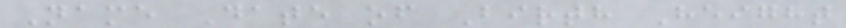Name Date of Birth Height
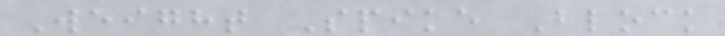Weight Spike Block
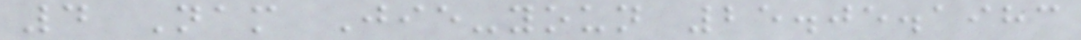4 Nam Jie-youn 25.05.1983
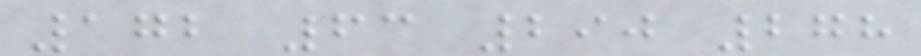172 63 290 278
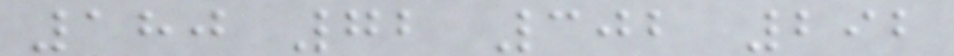180 72 302 292
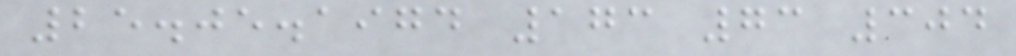25.05.1974 173 73 304
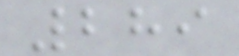289
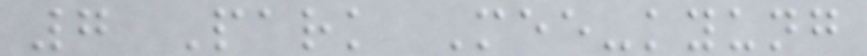7 Park Mee-kyung
